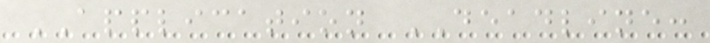APPLICATION DEADLINE:
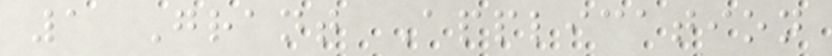1 Grant Application
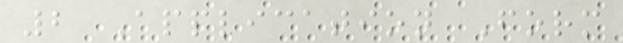2 Application Form
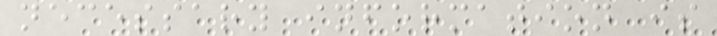necessary information is
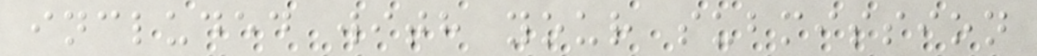included with your submission
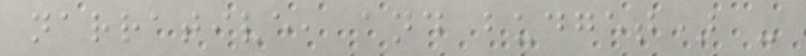narrative, and budget) -
